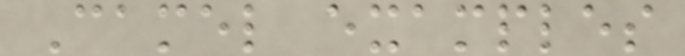Camel examples
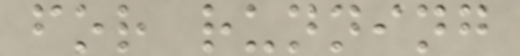for running
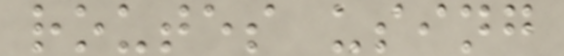routes using
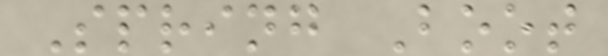Spring Boot
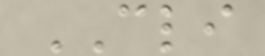CLI
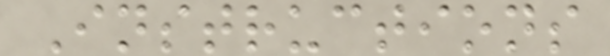Instructions
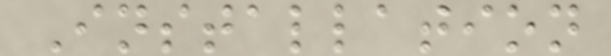Installation
